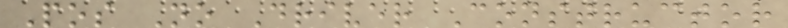Pos No Driver Constructor
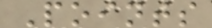Points
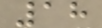18
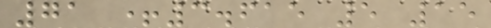71 +3.615 5 15
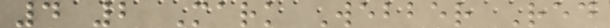4 2 Mark Webber Red
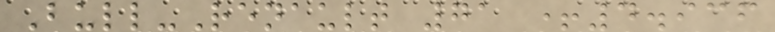Bull-Renault 71 +4.936
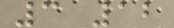3 12
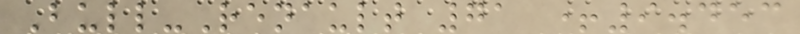Bull-Renault 71 +9.453
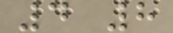4 8
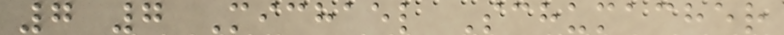7 7 Michael Schumacher
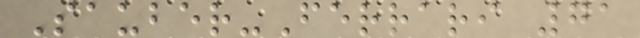Sauber-Ferrari 71
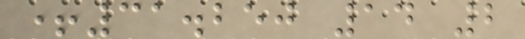+31.250 14 2
